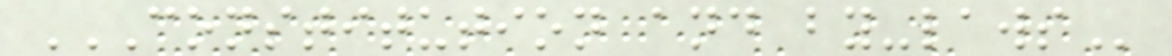CONSTITUTION AND BY-LAWS
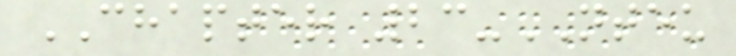CHAPTER 23-NTEU
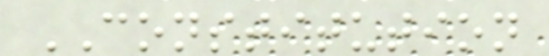CONSTITUTION
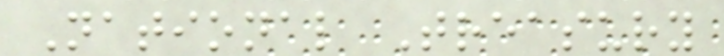National Treasury
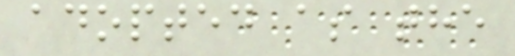adopted as the
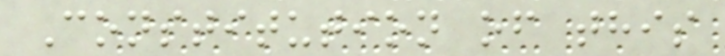Constitution of this
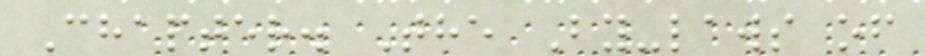Chapter. The By-laws of
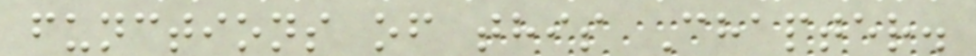functions of this Chapter.
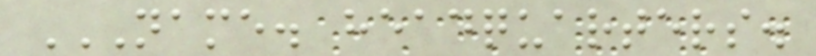NAME. HEADQUARTERS.
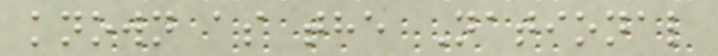known as the National
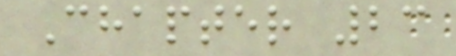Chapter 23
